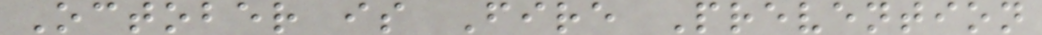October is Fire Prevention
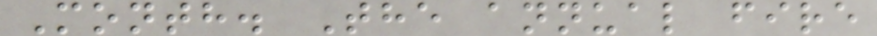Month. The annual fire
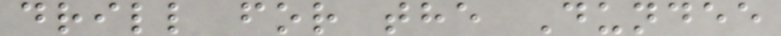drill for the Dundee
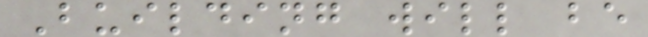Building will be
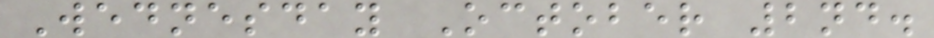Wednesday October 2nd.
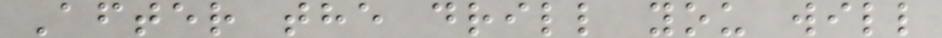After the drill you will
